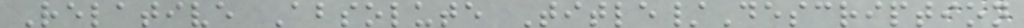Relative Absolute Title/Description
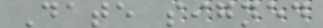Date signed
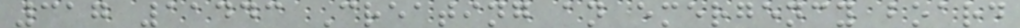317 11443 Creating an emergency board
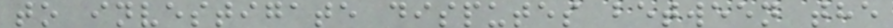to investigate disputes between the
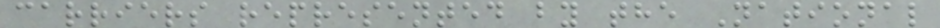carriers represented by the National
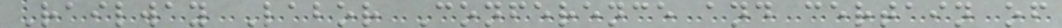Railway Labor Conference and certain of
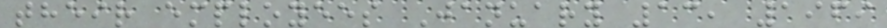their employees January 13, 1969
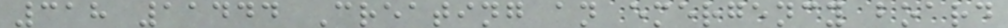318 11444 Creating an emergency board
